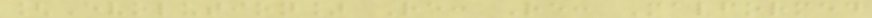[Evolution] Re: Re: Malformed
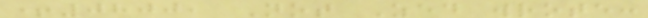+0800, Not Zed wrote:
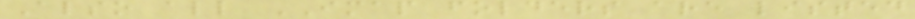Also all IMAP folders are listed
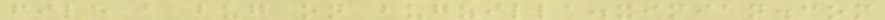file a bug on bugzilla.ximian.com
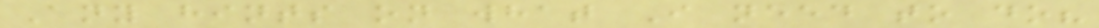Any hints on what I need to do?
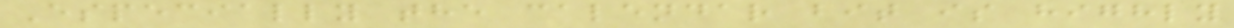Especially the calendar bit is highly
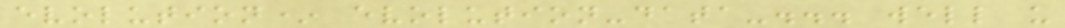evolution* evolution-data-... well u
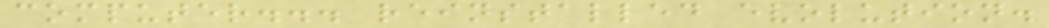computer... reinstalled evolution.
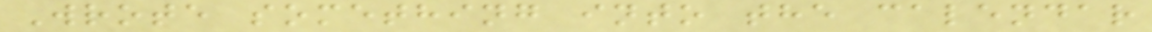Wrote something into the calendar
